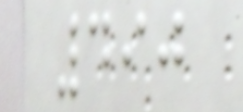490
